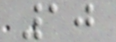10
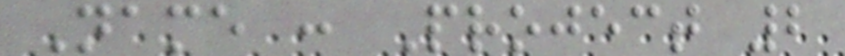Name : Project 2
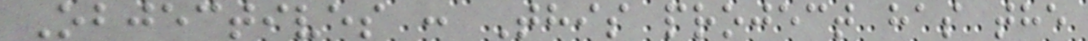Objectives : This project has the
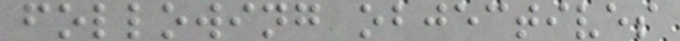following objectives
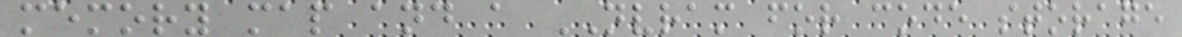memory map and a NVRAM for code storage
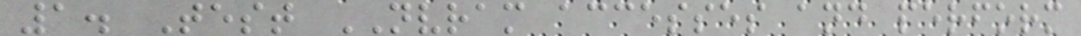1. Test NVRAM accesses and perform
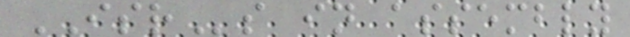ISRs in assembly
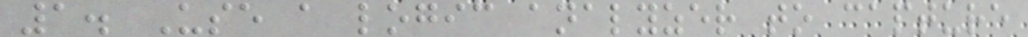1. Use a logic analyzer to capture
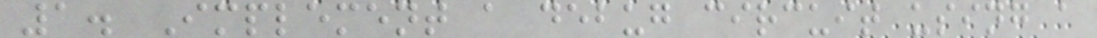1. Implement a debug circuit using a
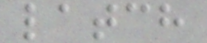latch
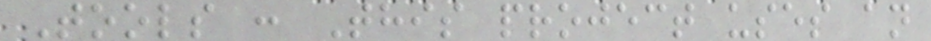Tools : This project uses an
